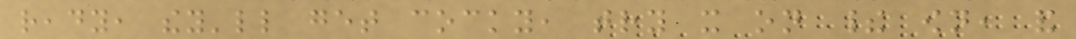ready, they'll get cocky, try it on their own, and
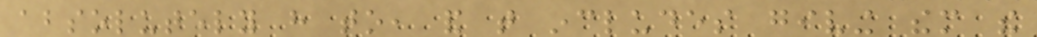absolutely have to, and that includes giving them the
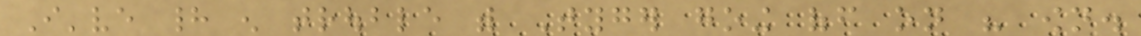I've had enough trouble with Tyger going off on his own.
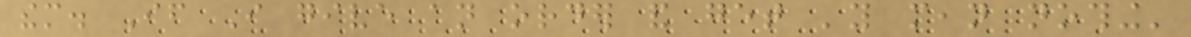them. If I give an order and get 'you mean nothing'
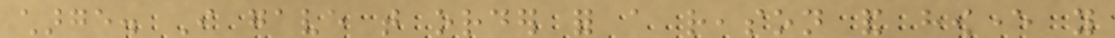charge. I gave that order for a reason and however you
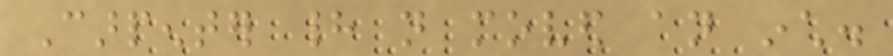Carpenter had not moved an inch.
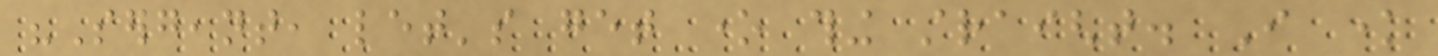"Sergeant, let's get one thing straight. I know
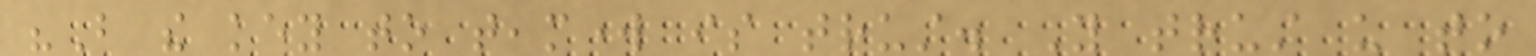"But the key to teamwork is trust. You trust us to
